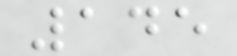145
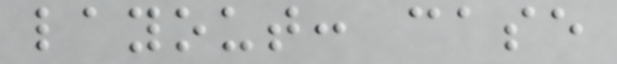layout: case
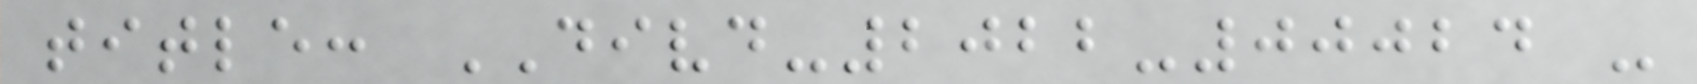title: DIVD-2022-00024 -
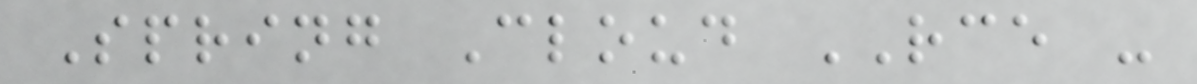Spring Cloud RCE -
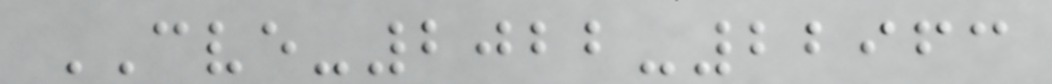CVE-2022-22963
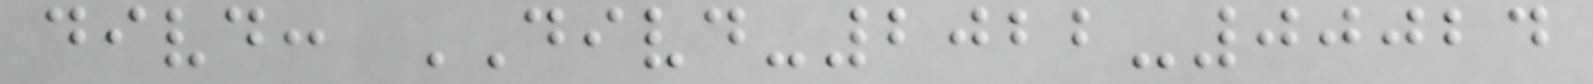divd: DIVD-2022-00024
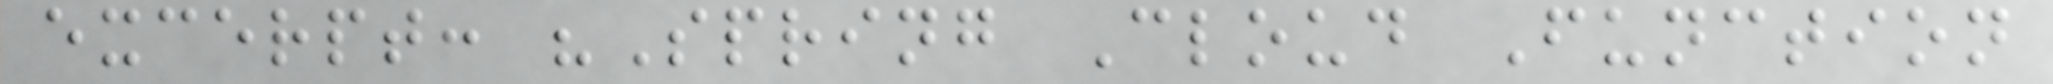excerpt: "Spring Cloud Function
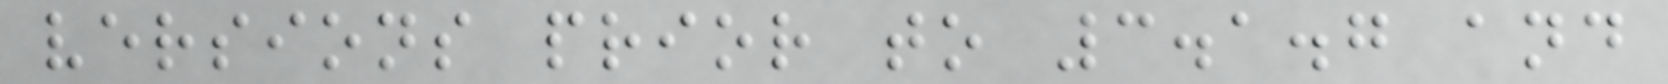versions prior to 3.1.7 and
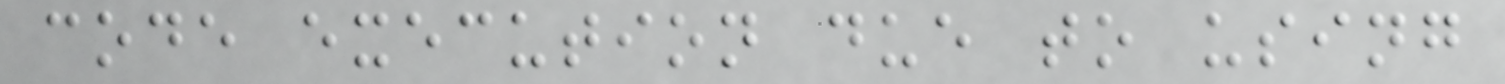code execution due to using
